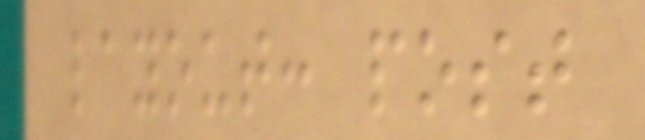layout: post
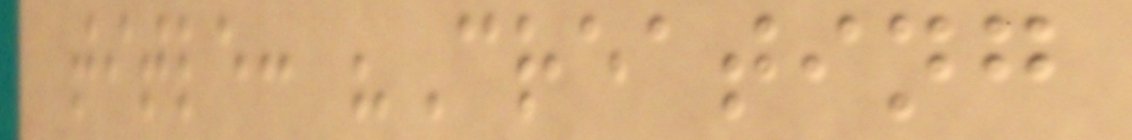title: "Creating
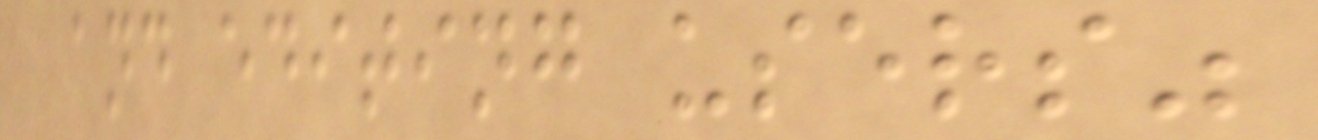and editing users"
